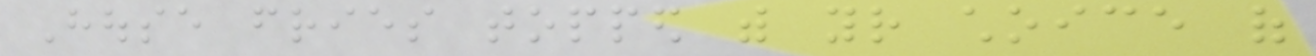House fries topped with your choice of
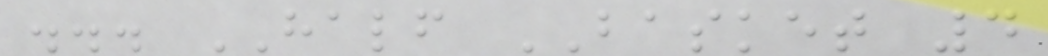... HALF BASKET 4
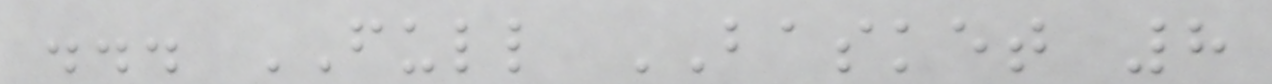... FULL BASKET 8
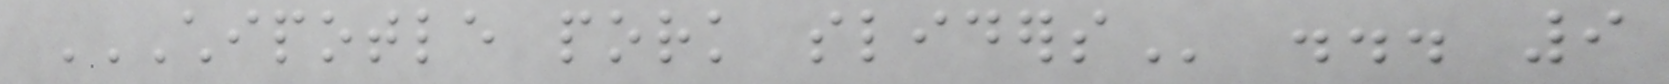CHIPOTLE PORK SLIDERS ... 9
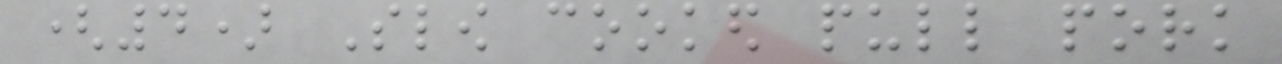(4) Slow cooked pull pork
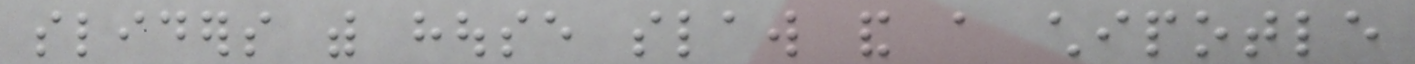sliders with house slaw and a chipotle
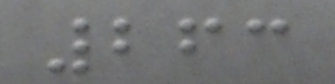263
